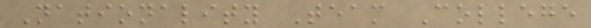Nationality Team College
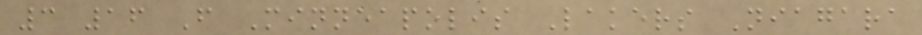3 16 F Minneapolis Lakers Niagara
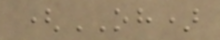(OH)
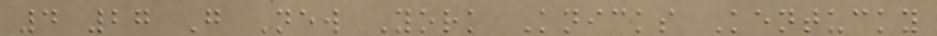4 27 G New York Knicks Kentucky
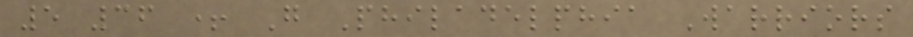5 36 + G Philadelphia Warriors
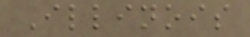Illinois
